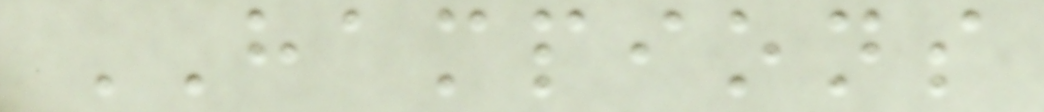HAMPIONS
